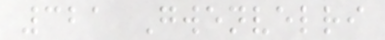321 Gwenvelri
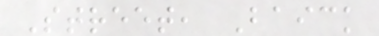Street, Baick
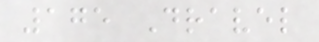175 Dravel
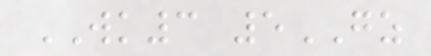WK3 5GZ
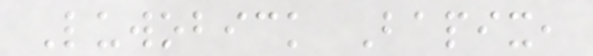Luwobick Bapix,
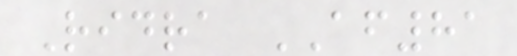Ridra AF81
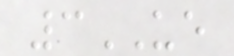3UE
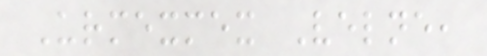Urmexmex Velne,
